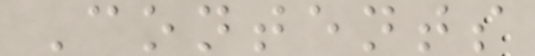Contents
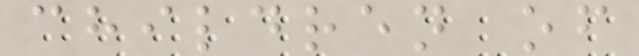children of
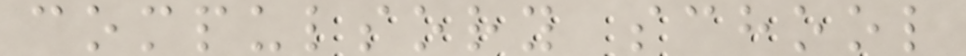compulsory school
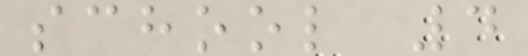school 4
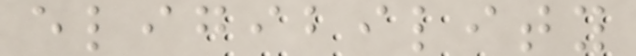eligibility
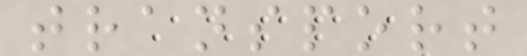transport
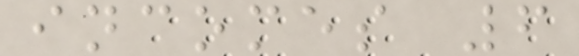incomes 6
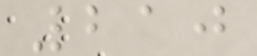210
